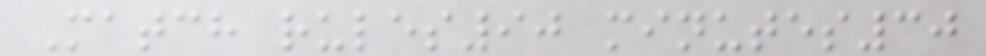Match rules90 minutes30
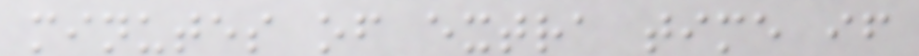minutes of extra time if
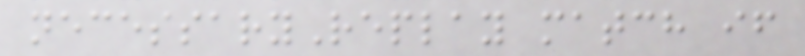necessaryReplay match if
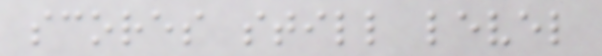scores still level
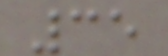35
